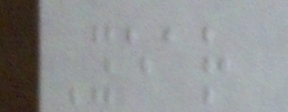Year
